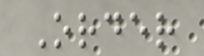Order
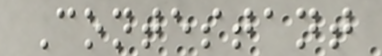Contestant
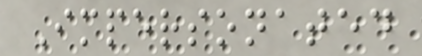Impersonated
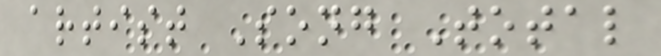artist Song Total
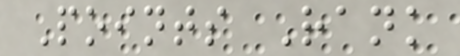Points Rank
